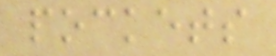pockets
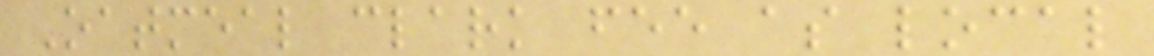Oatmeal clark fee as local
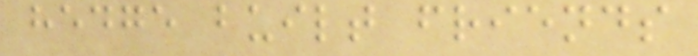hedge built friends
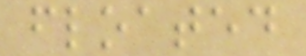floated
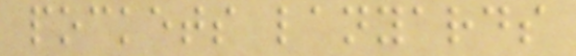pockets lanyards
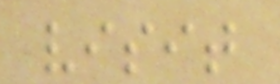visit
